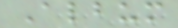Album
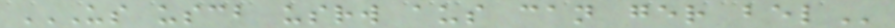US USCB USRW AUS CAN GER BEL
